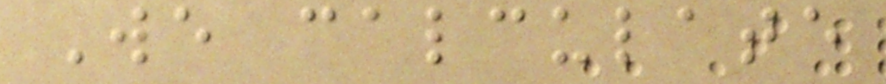We calculate
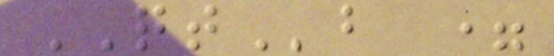QTb =
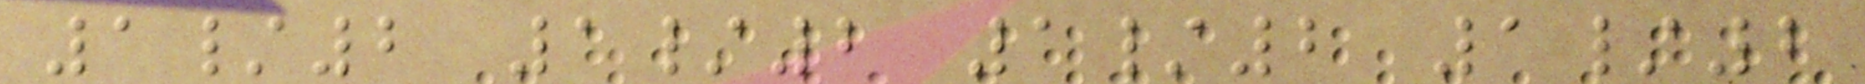1/2 1/2 1/2 1/2
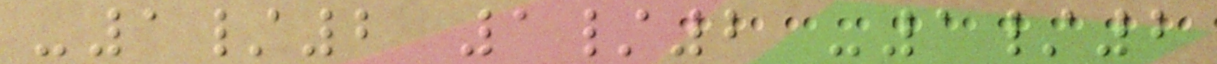-1/2 1/2 -1/2
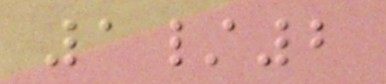1/2
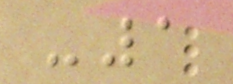-1
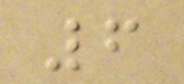6
